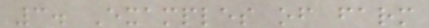3. Examples of farm
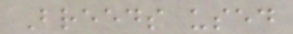Breeds used
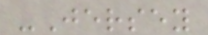-Jersey
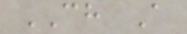CH A
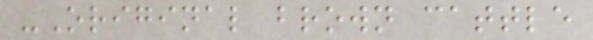-Original brown cattle
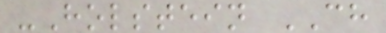-Holstein CH
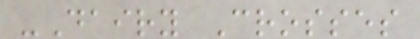-Dairy Crosses
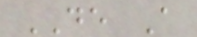DE A
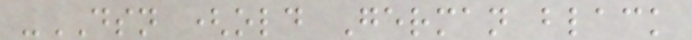-DSN (old German black
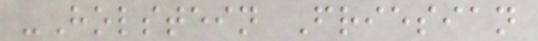-Holstein Friesian
